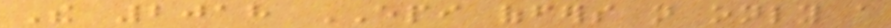The 2018 EPI offers not only a
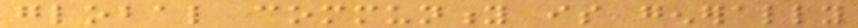global community is generally
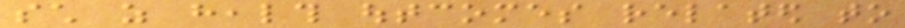such as health outcomes related to
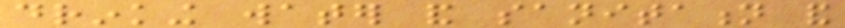drinking water and sanitation and
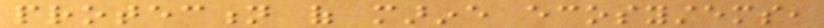protection of marine ecosystems,
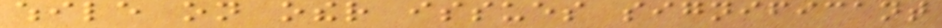while on other issues significant
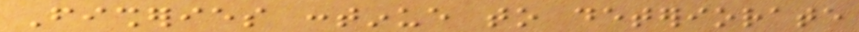Fisheries continue to deteriorate
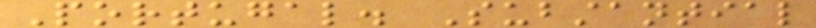Portugal. Substantial
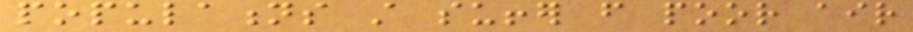populations still suffer from poor air
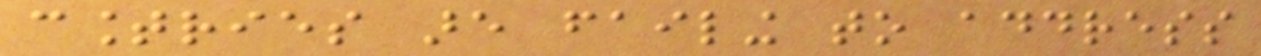countries are failing to address
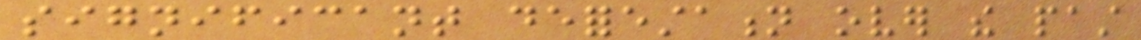significant deforestation over the past
